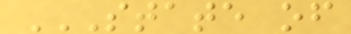STATE OF
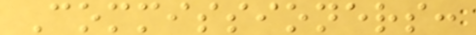Commissioners:
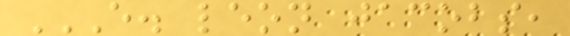E. LEON JACOBS,
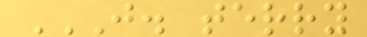J. TERRY
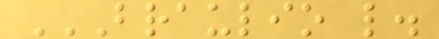BRAULIO L.
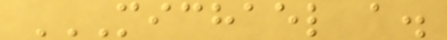MICHAEL A.
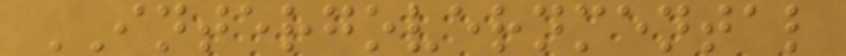INTERGOVERNMENTAL
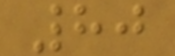80
